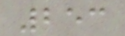253
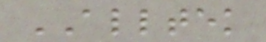ALLTEK
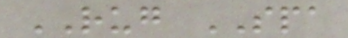RUG SPA
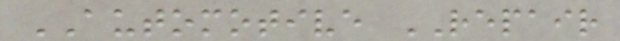AUTOMOTIVE REPAIR
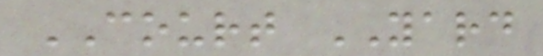COURT YARD
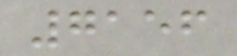7156
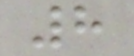8
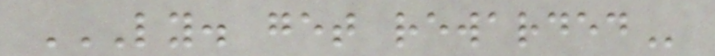LY. GET REWARDED
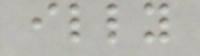illy
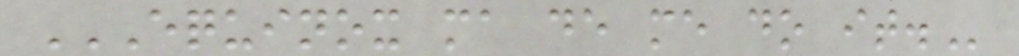EQUINOX MA DE ME DO IT.
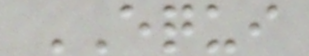EQUI
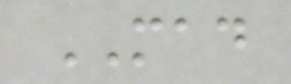MAD
